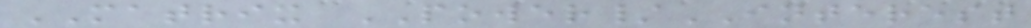MATRIX POWER/INTEREST
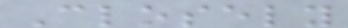Closely
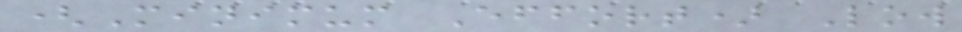(Minimum Effort) Low
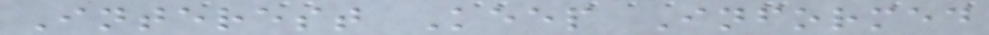Interest Keep Informed
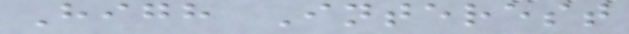High Interest
